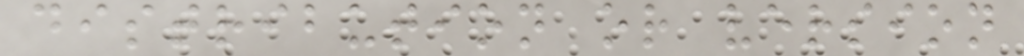distribution or version
